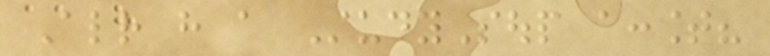Already have a StudySoup account?
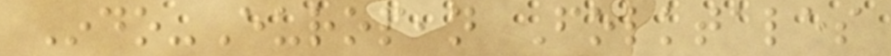Indo-European Folktales
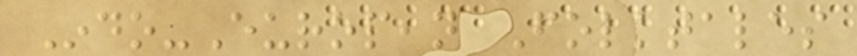Indo-European Folktales
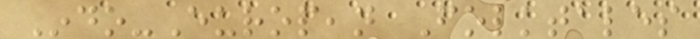Indo-European Folktales
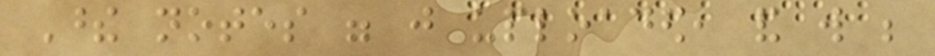These notes were just uploaded, and will be
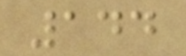144
